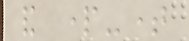and part-time
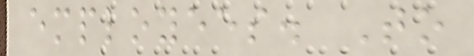employees. To
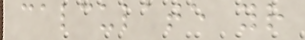calculate your
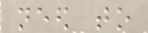need to
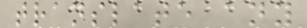translate any
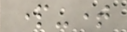part-time
